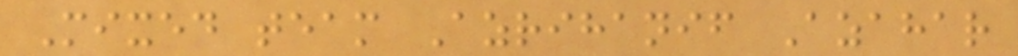Mixed team Azrihanif Azahar
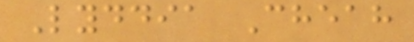Lyddia Cheah
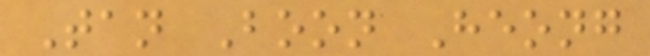Tan Boon Heong
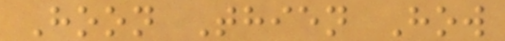Hoon Thien How
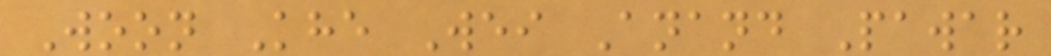Woon Khe Wei Anand Pawar
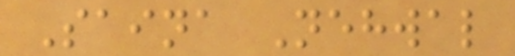Saina Nehwal
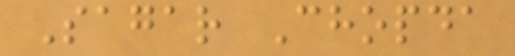Sagar Chopda
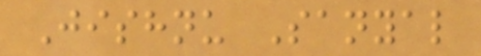Jishnu Sanyal
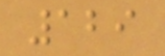129
